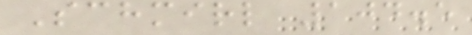Schmirl 104.5
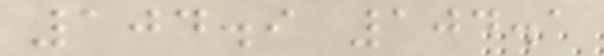104.9 104.1
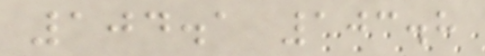104.1 103.8
